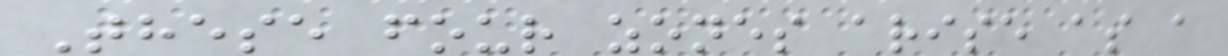These four zones arise as a
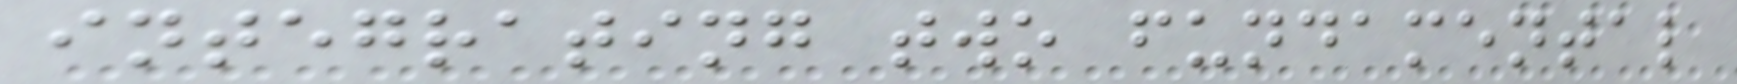integrating two fundamental
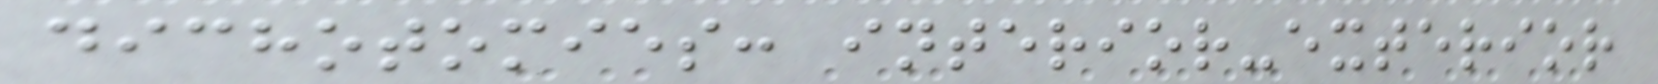dichotomies: interior-exterior
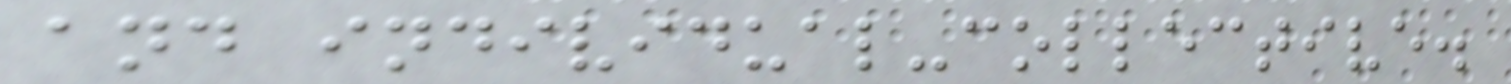and individual-collective.
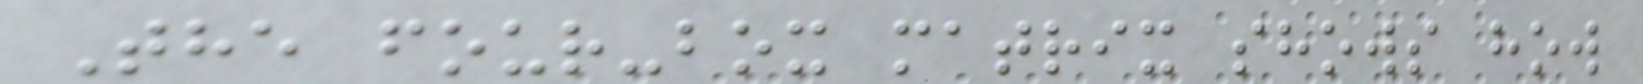The four-box matrix shows how
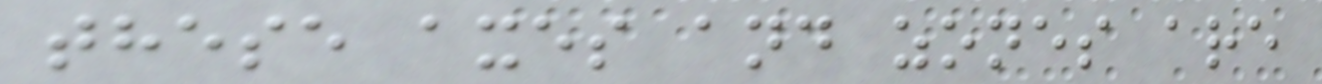these axes and zones are
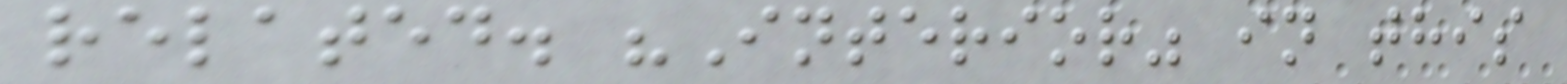related. "Interior" in this
